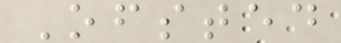Ofsted
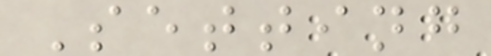Setting
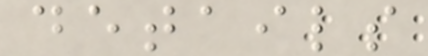details
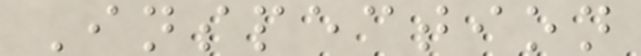Inspection
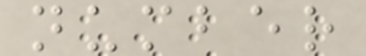number
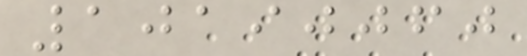10190060
